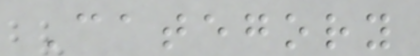Category
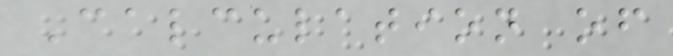Calculation of
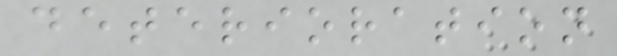deterioration
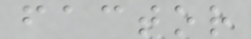factor
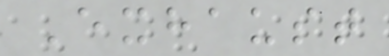Exhaust
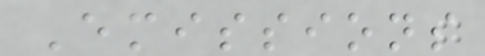Emissions
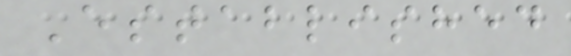Established
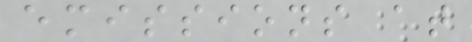emissions at
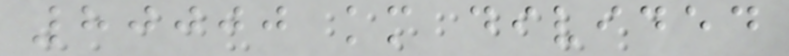80000 km divided
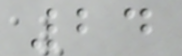24
